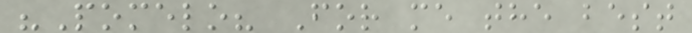"Pomelo? For me the best
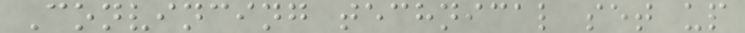Convincing technical set up
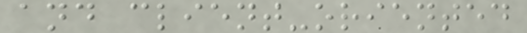and client-oriented
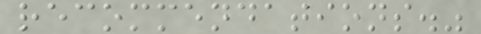recommendations."
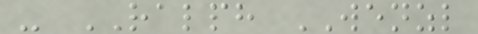- RALPH WENZL
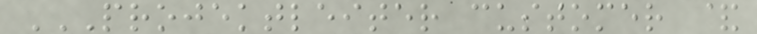PROJEKTLEITER CUSTOMER &
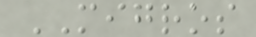MIGROS
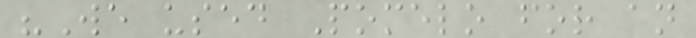"We used Pomelo for an
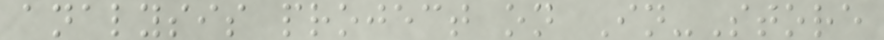analysis project on In-Store
